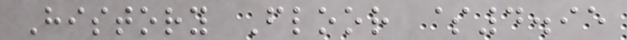History Floor $4.95
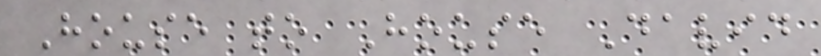House to House David
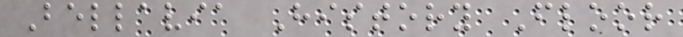Bellavia History Floor
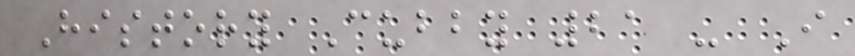History Cubby 21 - I
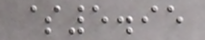$5.95
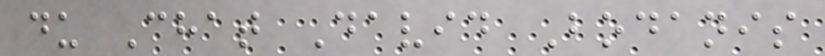du Chat David Bodanis
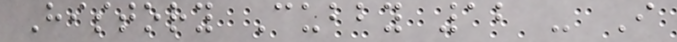History Cubby 12 - I
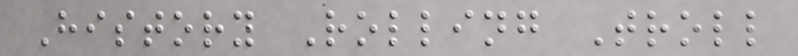History Rolling Troll
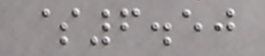$6.50
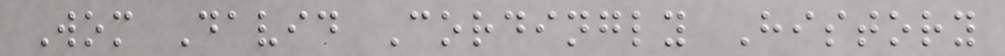Wom David Cordingly History
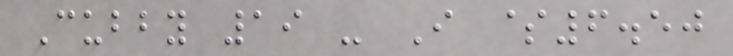Cubby 19 - I $6.50
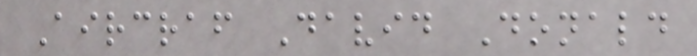Aircraf David Donald
